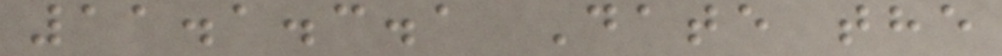11.1.3.1 Date the
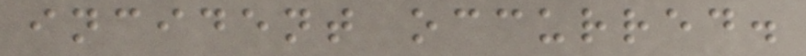incident occurred.
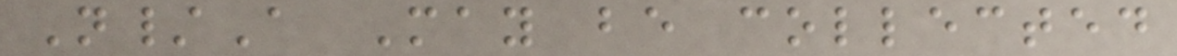N/A May be collected
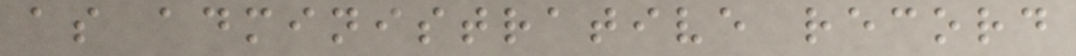as administrative record
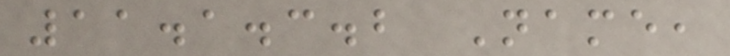11.1.3.2 Name,
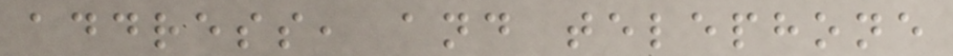address, and telephone
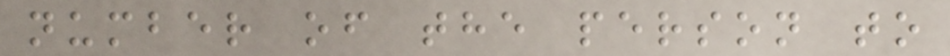number of the person to
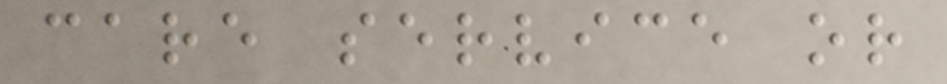care service or
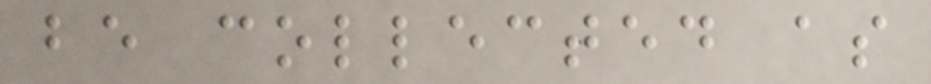be collected as
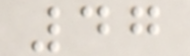47
